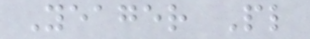Yeager Pl
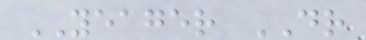YEAGER DR
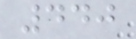440
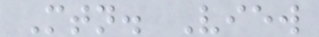Mtn. View
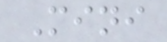Mini
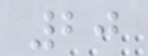20
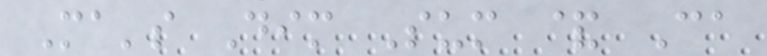Ma's Dim Sum & Ca
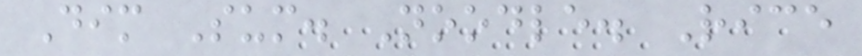Dim Sum. Noodle. Rice
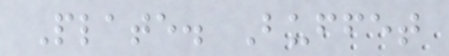Plate. Buffet
